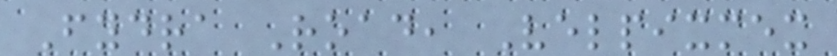Fydra Road, Velpixmex
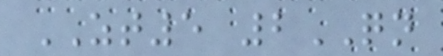ZT5 2QN
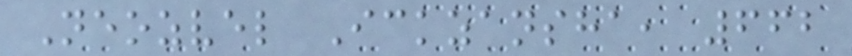Neozvel Ickzansha, 662
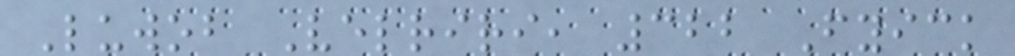Luwob Velriri, 322 Fyick
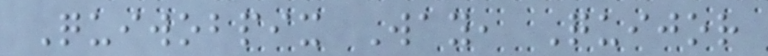Quiwobpix Way, Quijor
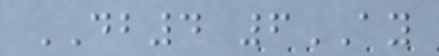DB4 6AY
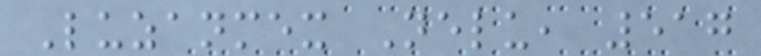Luzanmex Nelu, 517
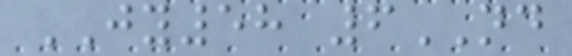JY58 6ND
